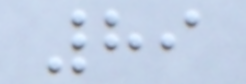89
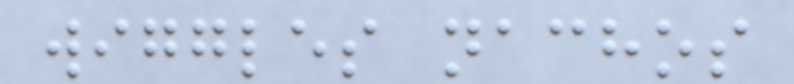wiggles nachos
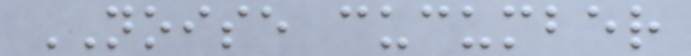NOISE cucumber
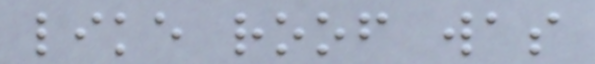like roof was
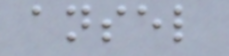ansel
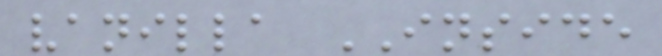vanilla INSIDE
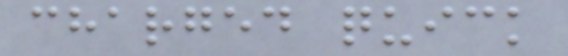charged quick
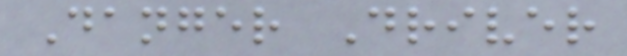Danger Driver
